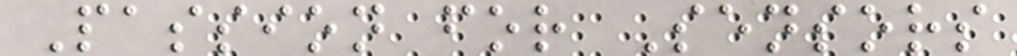Passion for Sensors
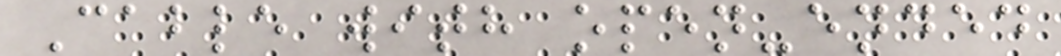Cable with open-ended
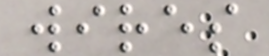wires
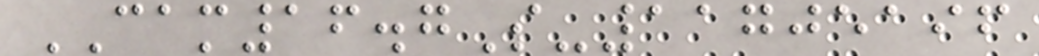CAM16.7S-11705196
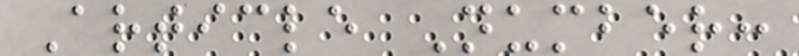Article Number:
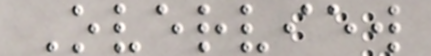Overview
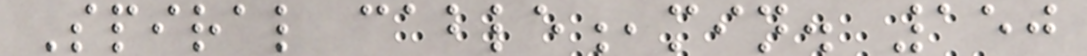Spiral cable,min. 150
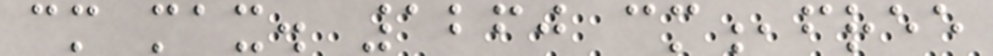cm max. 1260 cm,free
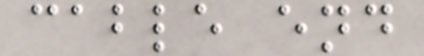cable end
